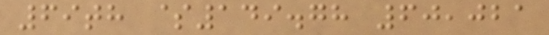69th $149.78 60,021
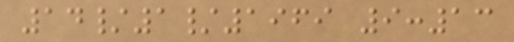14/1/1969 9:13
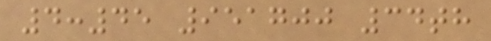4:45 951700 34th
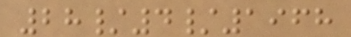28/4/1968
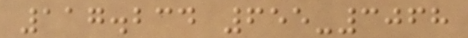117.234 655-3068
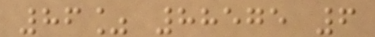86% 88575 6
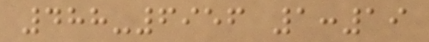488-6956 1:19
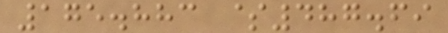175.883 $487.69
